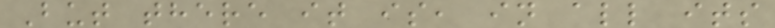But there it is, in all its
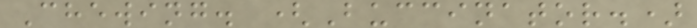Chewing. (Buccinator.)
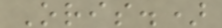Oris.)
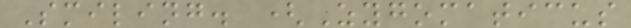Smiling. (Zygomaticus
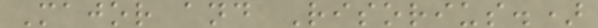Major and Risorius.)
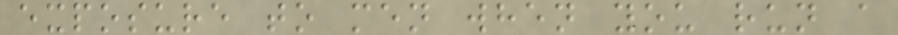exposure to men when you run a
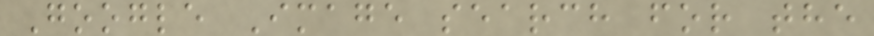Google Image search for the
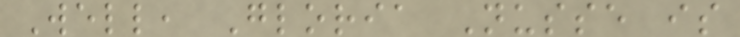Well, Gloria Nusse is
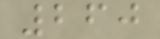260
